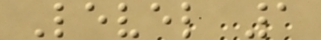Level 1
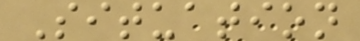Situation
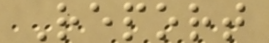Report
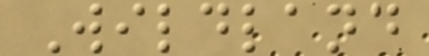Wildland
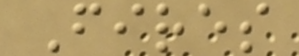Fires
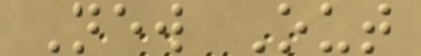New Out
